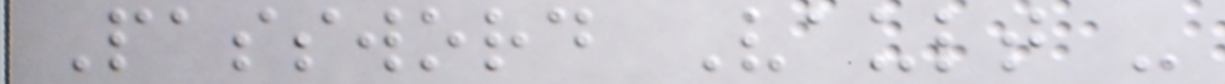Password Vault -
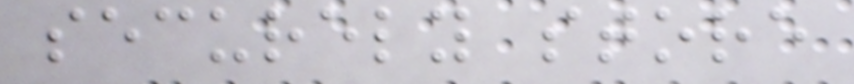securely store
